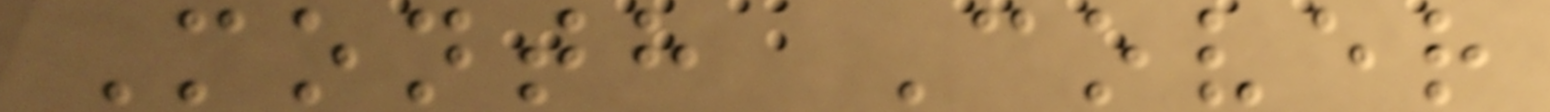Month Cover
